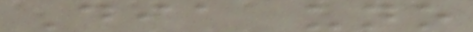Dia uno
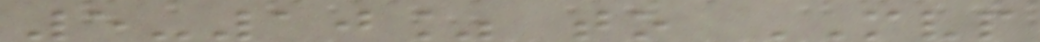5-10% to MVP
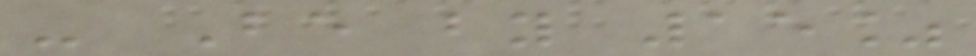- Be by 15%
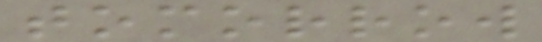tomorrow
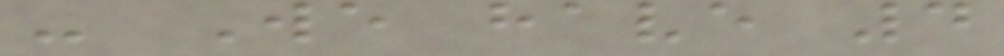- We have 4
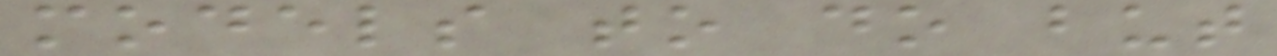models to do but
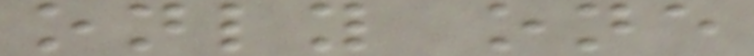only one
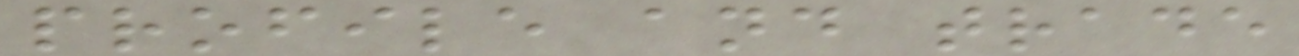profile and trade
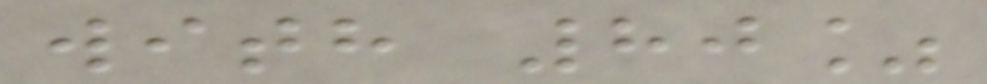with 80%
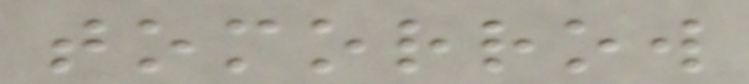tomorrow
